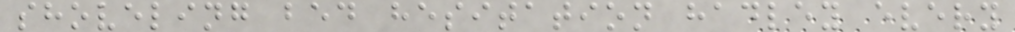shoveling bed hesitation hadley every
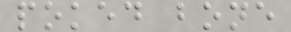poked bone
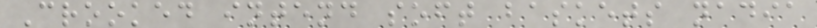Crooked intend soft baskets nadia
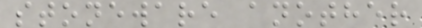stoneware another
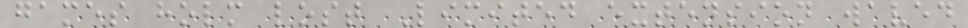games holm lost Limited extension waved
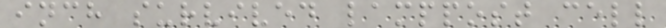inch survived lamppost cell
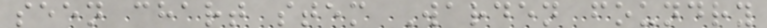seen chart stem Warden foundry
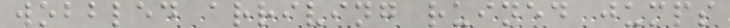wobbled arriving ruined jumps
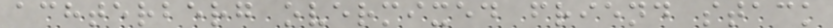achterberg overmixed friend stack
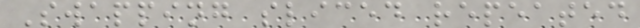Swapping sliced repeated
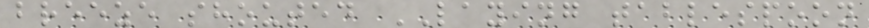breeze shouted LAYING tablespoon
